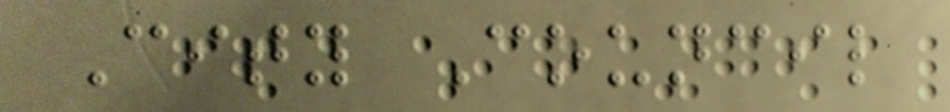City Council
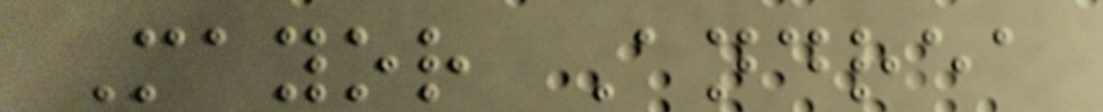Mayor Andrea
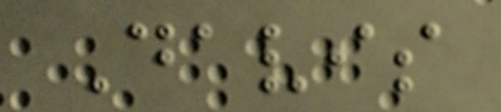Davis
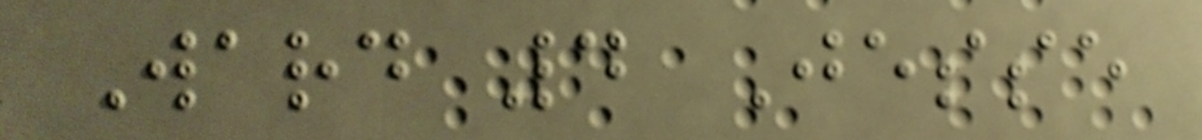Ward 4 Jesse
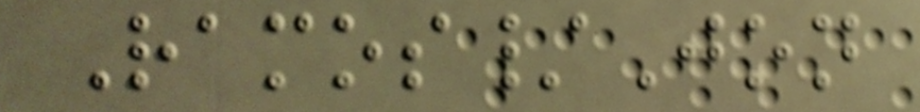Ramos/Jon
